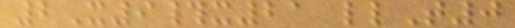2X9#x21 llT0
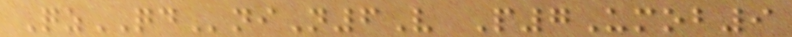QzQDniN6V P7Umob9
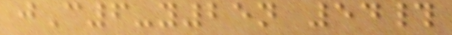jC6-y25n 54#
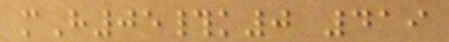mH05#k0 419
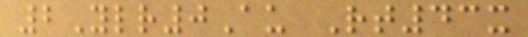2Ylr0Au Rt43x
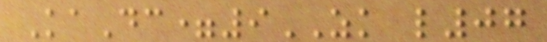KaDc=9ZK l07
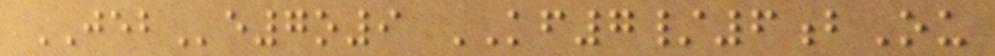JEBe7o9 KF7/6bOu
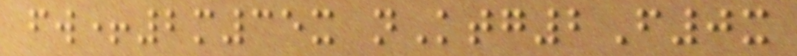fw+2m35x nKtg2F0x
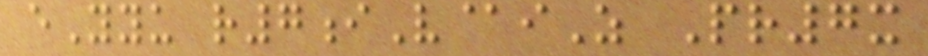eYyu r7iV@iZ Pr7x
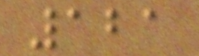121
